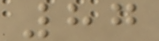87
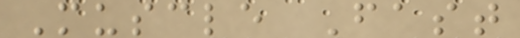Muscle Fast
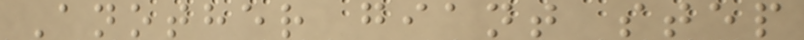Another giant step
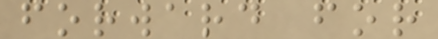forward for
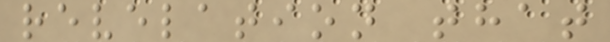revelation that
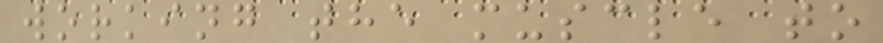working the muscle to
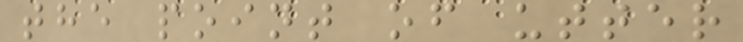the point of utter
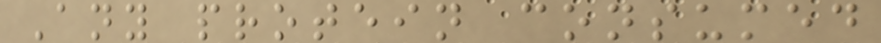Any protein consumed
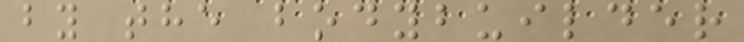by the bodybuilder
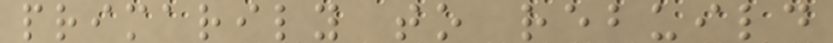primarily to rebuild
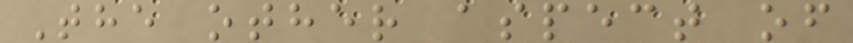The other aspect of
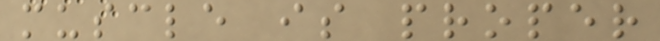muscle is proper
